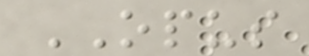OPUS
